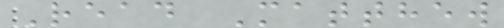Read Matthew
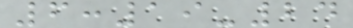6:19-24
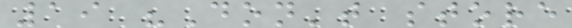19 "Don't store
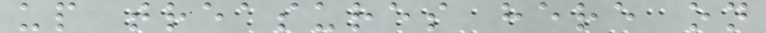up treasures here on
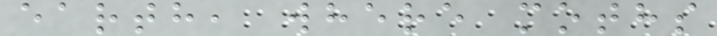earth, where moths
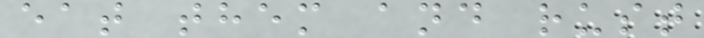eat them and rust
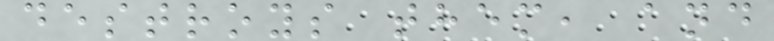destroys them, and
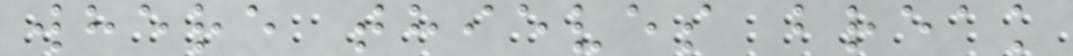where thieves break
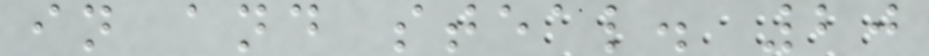in and steal. 20
